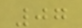07
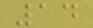14
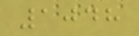1048
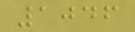1046
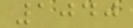1040
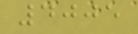4005
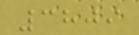3809
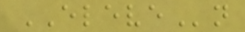ELEVEn
